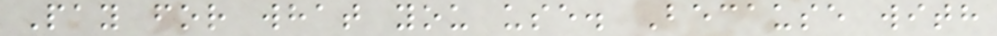Pay for what you use. Because with
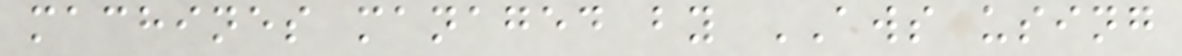machines managed by AWS using
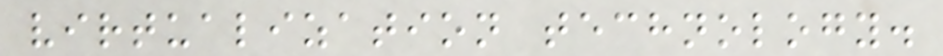virtualization technology.
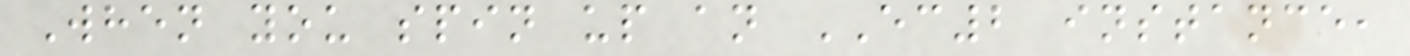When you spin up an EC2 instance,
